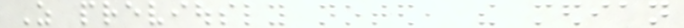As previously noted, the median
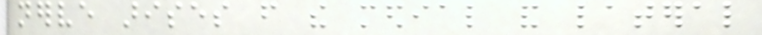nerve arises from the medial and lateral
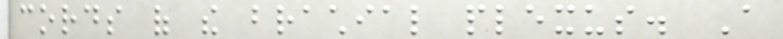cords of the brachial plexus. A
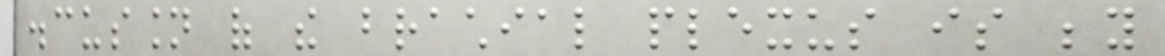discussion of the brachial plexus is beyond
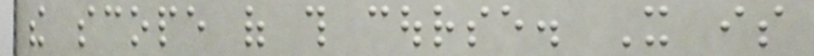the scope of this course. It is
